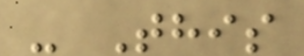- This
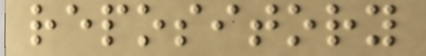repository
